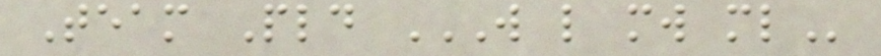Team Pld W L MW ML
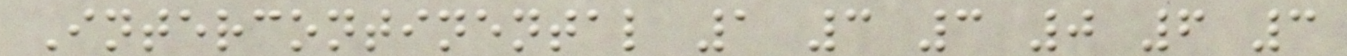Intercontinental 1 3 3 0 6 3
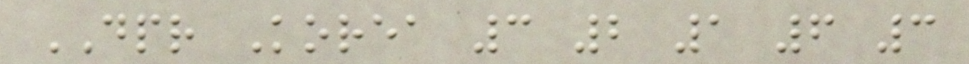DPR Korea 3 2 1 6 3
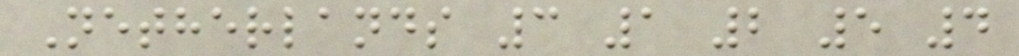Netherlands 3 1 2 5 4
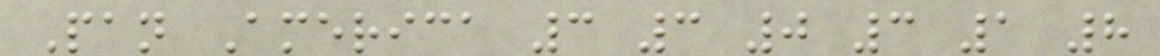Pan America 3 3 0 3 1 8
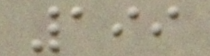199
